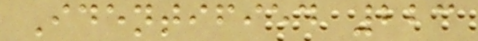Identified 223
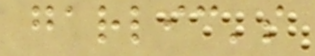garlic's
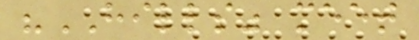"HILLS" meet
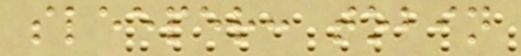sleeper: tobin
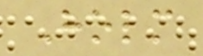Holm
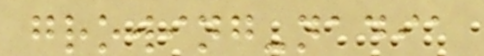growing-nadia
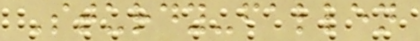Sturdy-fallen
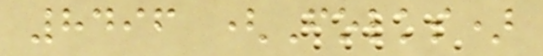8496 (Folks)
